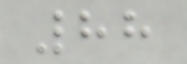88
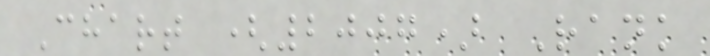Chart (2007) Rank
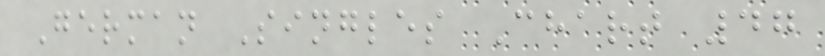German Singles Chart 47
